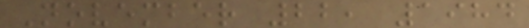November 22, 1984
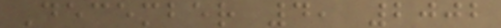December 4, 2002
